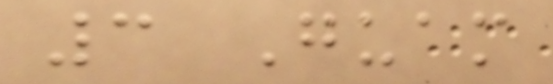3 Guam
